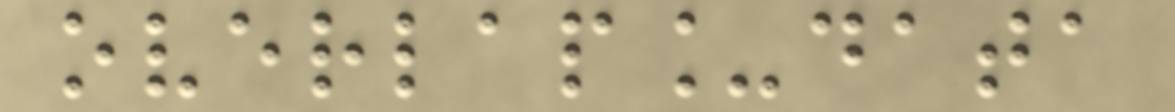overlap_data
